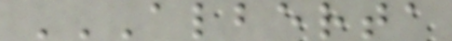ALBERTA
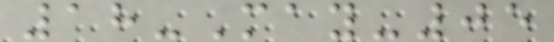18-May-05
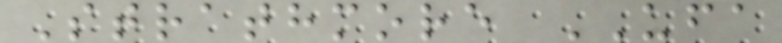Strathmore UFA
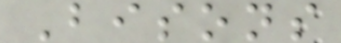Bisons
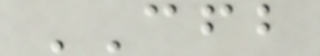CFB
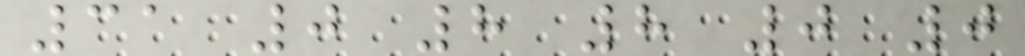31 0 8 8 0 0
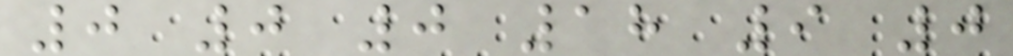0 0 0 18 9 0
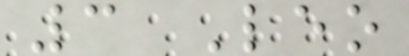3 Leo
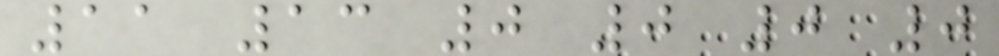11 13 0 0 0 0
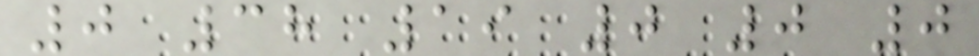0 38 19 0 0 0
